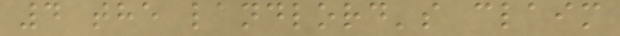4 the landlord's claim
